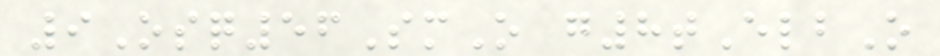9Osq56SmO g8tElbO
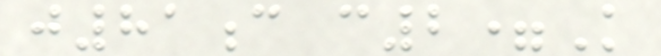j81c c2=K
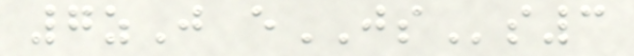7zJ eJSs3
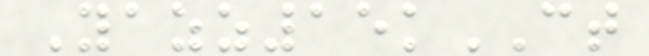Yazz15kCT
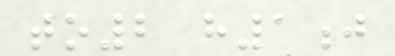to2 h1j
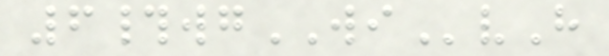6#wgWIvH
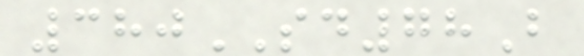380SD78B
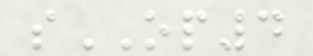sOP4
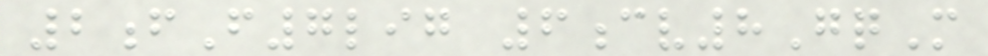2fF7lig 6cv8GqM
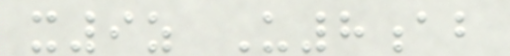x9z U8ab
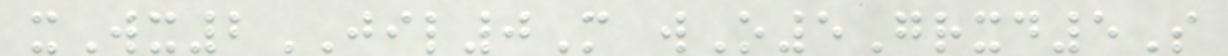xWx2JIL0M wO5Grxd5S
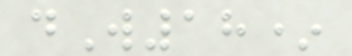dW18*
